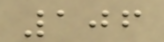106
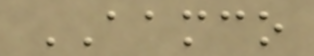AAMCO
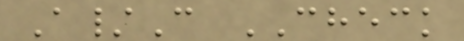A/C CHECK
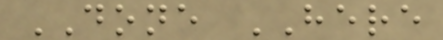DONE HERE
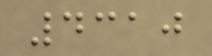4310
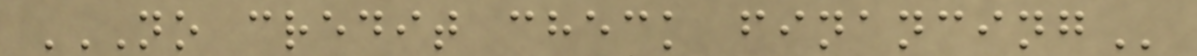NO CREDIT CHECK FINANCING
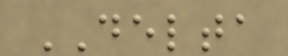DELTA
